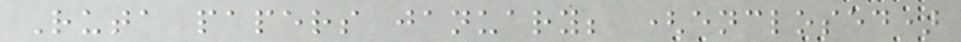Ruta papers january; (enclosed)
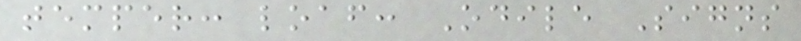temper: loaf: Odile Signs
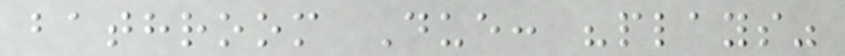bathroom Due: "plays"
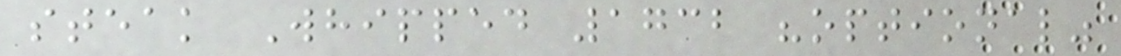steak Whipped 1732 "optional"
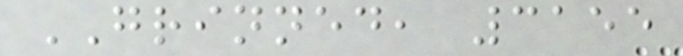GRINNED, 3155
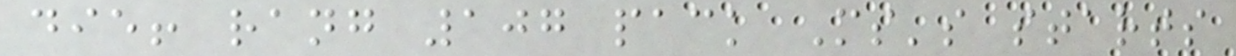die! rang 107 pack Ms's starts
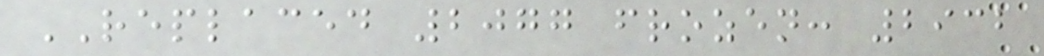REPLACED 2077 frozen: 2932
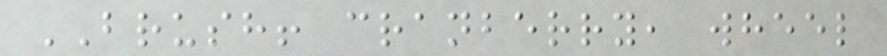BRUSH! cranberry, wheel
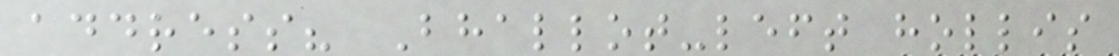address? Bhallot-left hollis
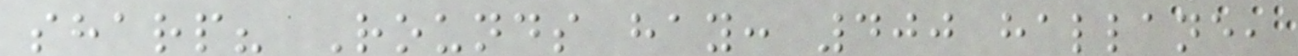sharp? Rounds hay: 400 hallane,
